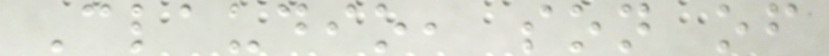Claudio, son of
